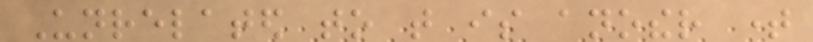Unrelated to that is another time
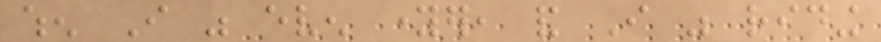when I was even younger, and I was riding
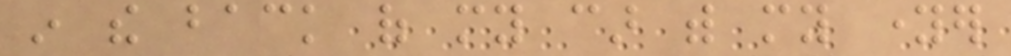in the back of my car with my younger
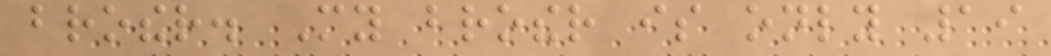brother. My brother is only 19
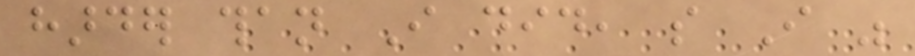harder than I did, so I was
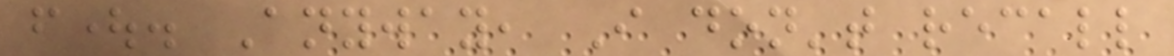fought. Anyway, I don't recall
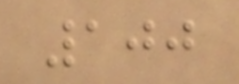100
